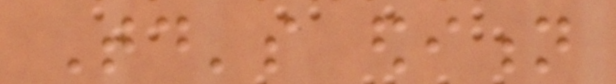Today's edition
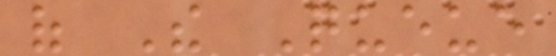of The Queue
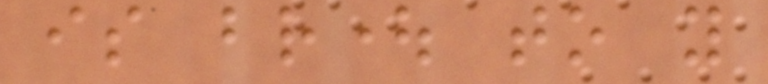is brought to you
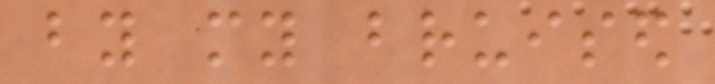by my bruised
